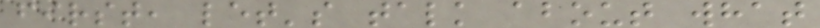first, let's talk about what
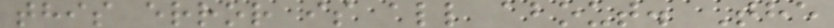this error is all about. The
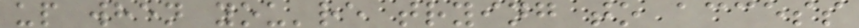up when you're trying to access
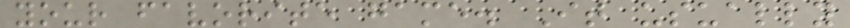your favorite game. It usually
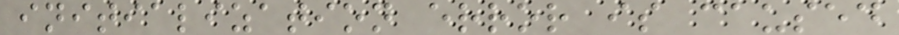initialization error is caused
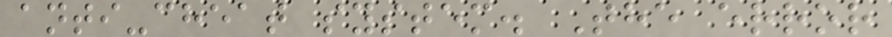anti-cheat system. The error
